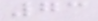73
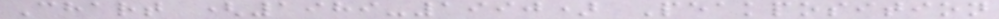Chart (1989-1990) Peakposition
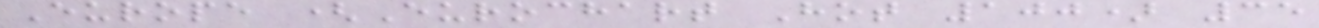Europe (Eurochart Hot 100) 35
